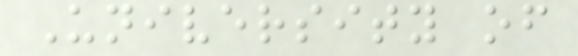University of
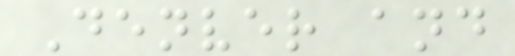Denver and
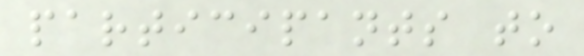participants to
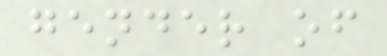gender of
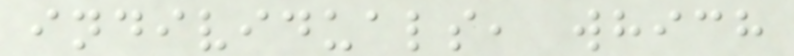individuals, which
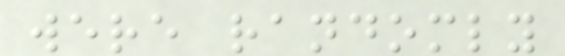were randomly
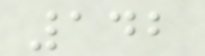142
